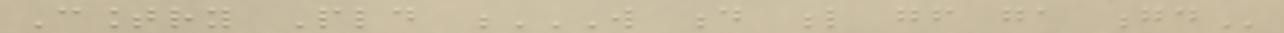Country Pld W D L GF GA GD
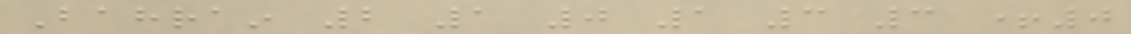Bahrain 2 1 0 1 3 3 +0
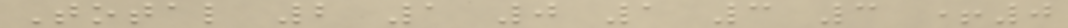Total 2 1 0 1 3 3 +0
